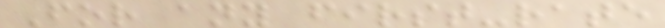For any first-rate
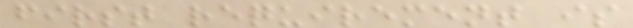first requirement is
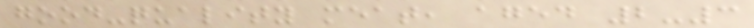good-quality meat, aged 2-3
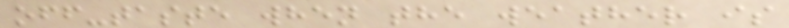off-taste when the weather is
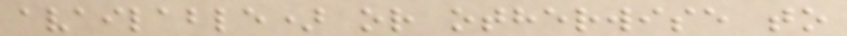available) or otherwise to
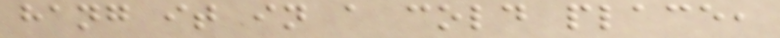hang it in a cold place,
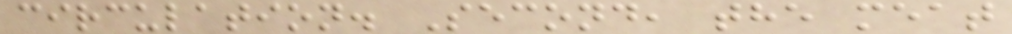circulation. Second, the meat
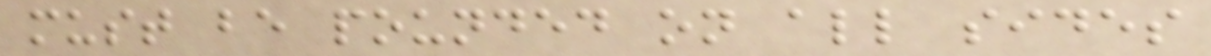must be pounded on all sides
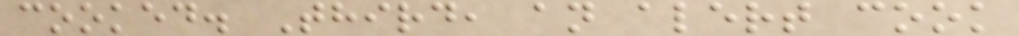cooked. Third, an alert cook
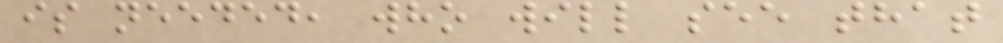is needed, who will see that
